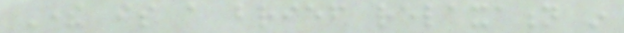There is a brief relaxation in
